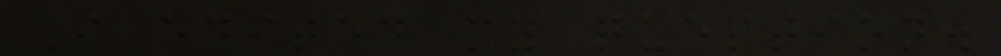I edited my question.
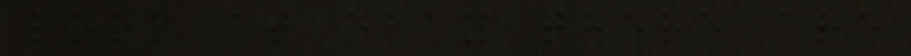look at ebay there are
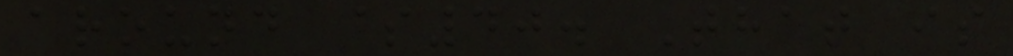around $40. That is
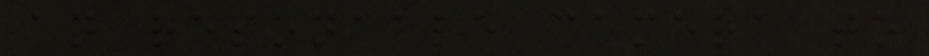an resonable camera to
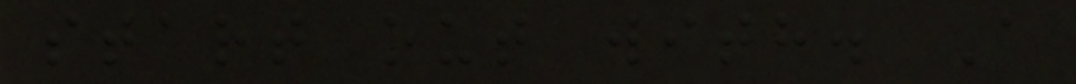start out with. A
